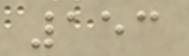153
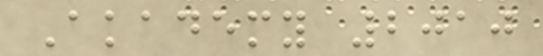Akademy 2010
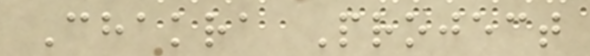Chakra Project
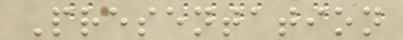Presentation
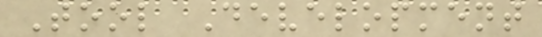Tool Development
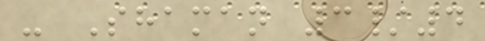- Shaman 3/4
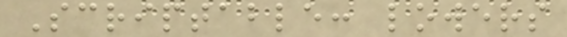Scriptable: lowers
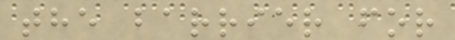the barrier for
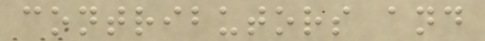contributors and
